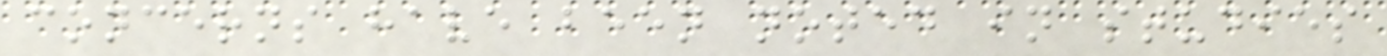concerns have been noted in studies
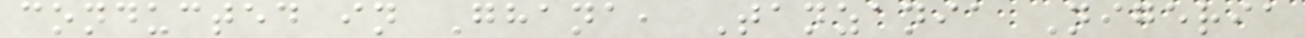conducted in Ghana, Tanzania Nigeria
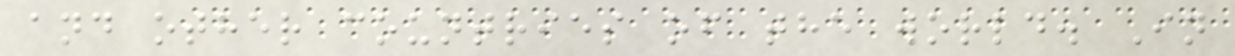and other countries of the world. In
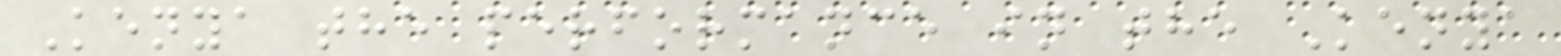Kenya the performance in the Kenya
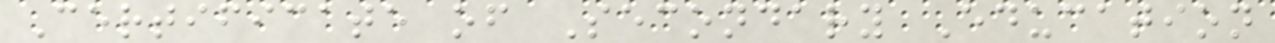Certificate of Secondary Education
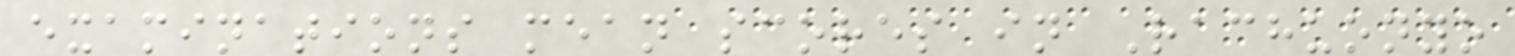examinations mean scores in Rachuonyo
